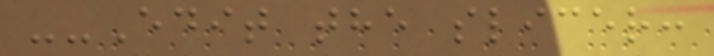--Edit the slicer:
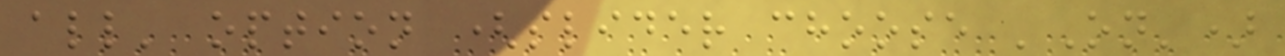all' option (slider choose 'On')
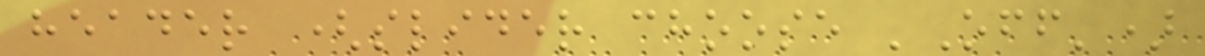header (slider choose 'Off')
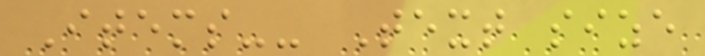Items-- Text size
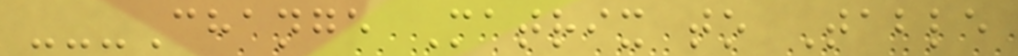---Change Matrix to Table
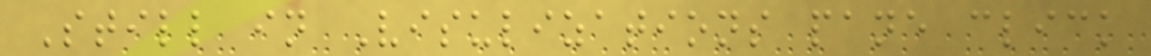Still in Visulizations pane click
